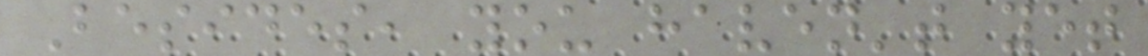Besides, you haven't yet
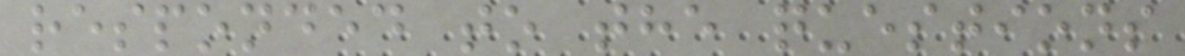responded to the questions
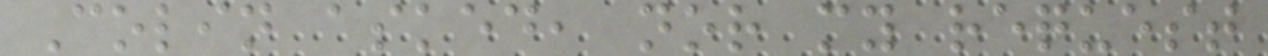Colin asked, nor my request
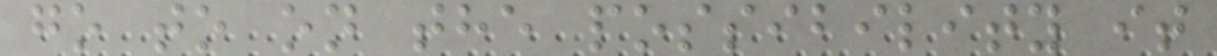go to on the possibility it
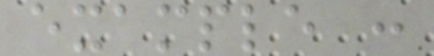example :
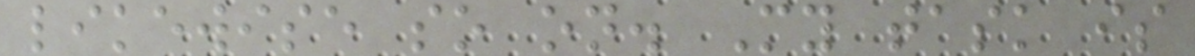likewise so on. My task is
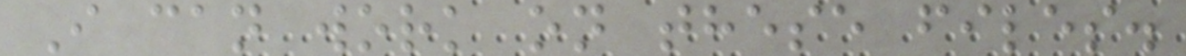I can work on these files.
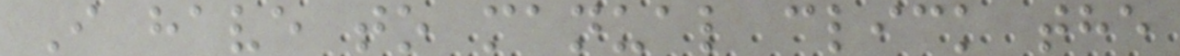I have to manual click the
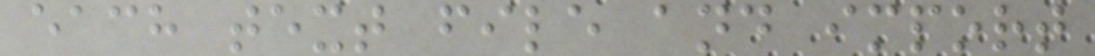each text file and import
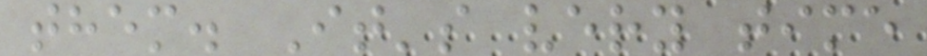them. It's very time
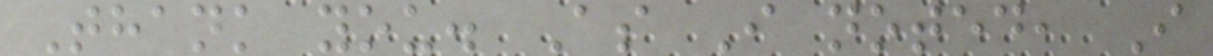Thank you. As I noted, I
